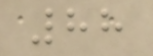88
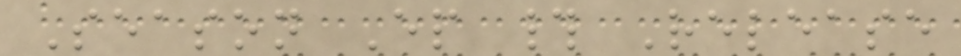Season Ep # Release
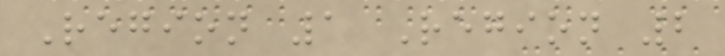Region 1 Region 2
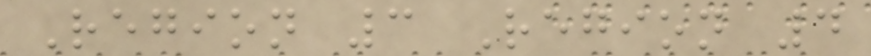Region 3 Region 4
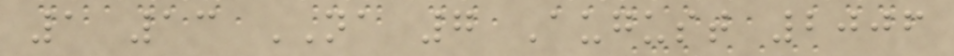1 13 NA 7 August 2006
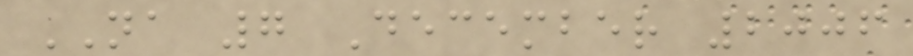NA 7 December 2006
